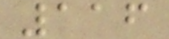116
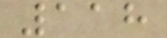118
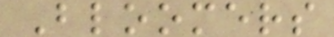Bloomers
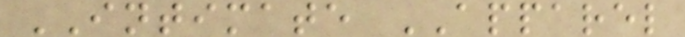INTIMATE APPAREL
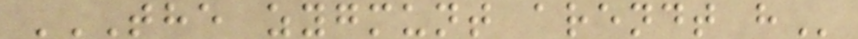THE ZYGMUNT ARENDT H
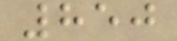850
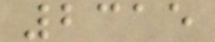2315
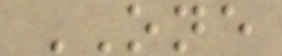ONE
